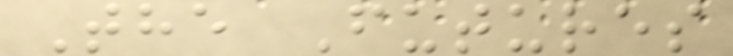The Futures
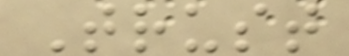Trust
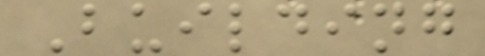Building
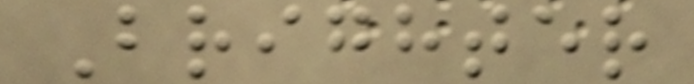Brighter
